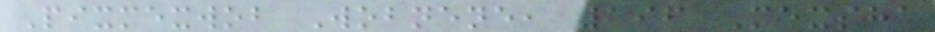Pixmexwob Wobnene, 196 Mexsha
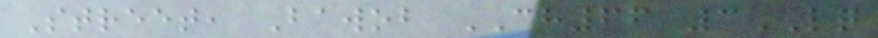Street, Bawob CH66 3LQ
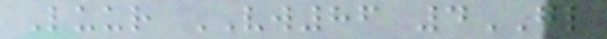Luur VW86 4GL
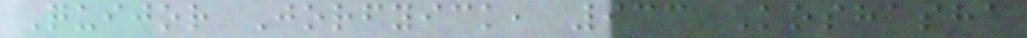Quijor Jorfyick, 933 Koshasha
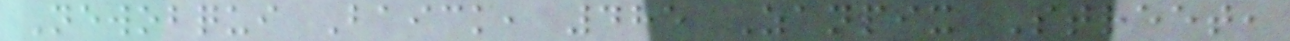Newobqui Baick, 485 Zanpix Street,
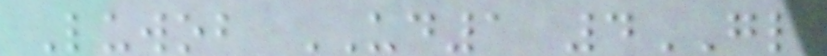Luwob UD1 4GL
